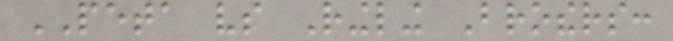PETA vs Ringling Brothers:
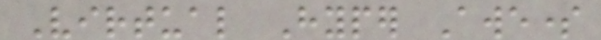Virtual Hyper Awesome
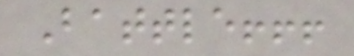Battle!!!
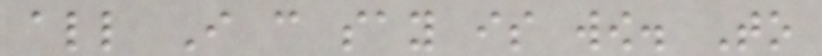all I can say is wow. To
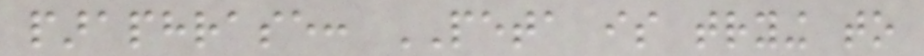paraphrase: PETA is trying to
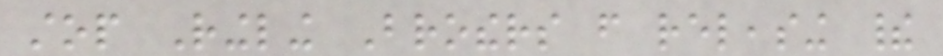stop Ringling Brothers from releasing their
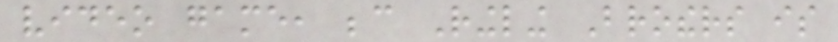video game, because Ringling Brothers is
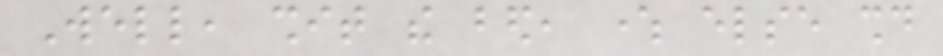Well, shit the bed, where else should
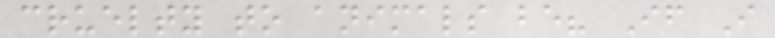cruelty to animals be? If I
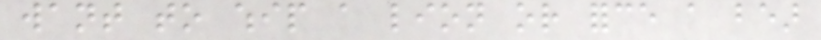want to whip a lion or force a bear
